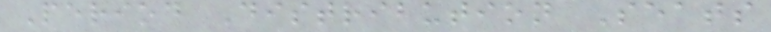Period Distribution Seats
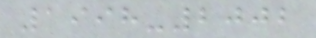1998-2002
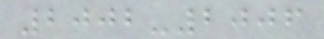2002-2006
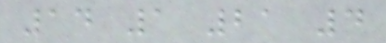14 1 21 4
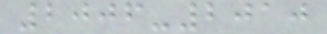2006-2010
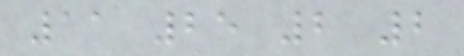11 25 2 2
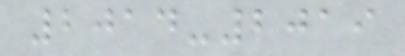2014-2019
